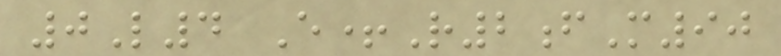0L4 E+R2fM90
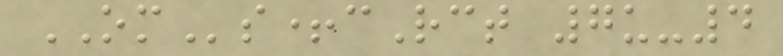OMs+cRct 7u-4
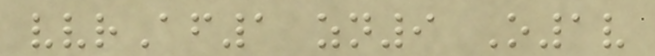vvrAf1 zn9 O1v
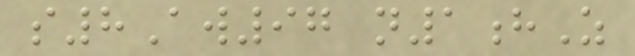s8Aw97 n1hZ
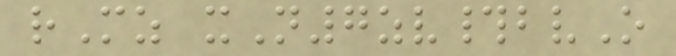rMz xN7zv#bvO
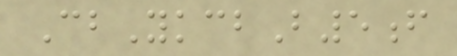CbYkcbB5f
